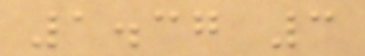1.37 3
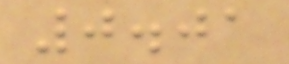0.01
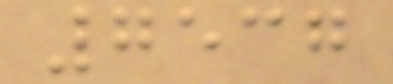7537
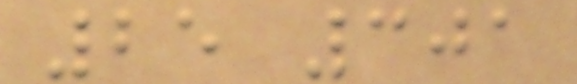25 301
